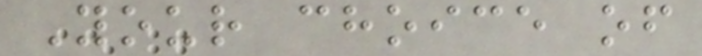Your choice of
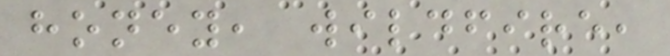honey, wildfire,
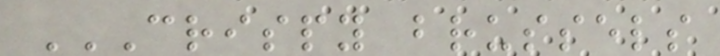CRISPY BRUSSELS
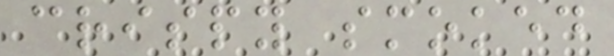crispy smoked
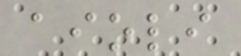aioli
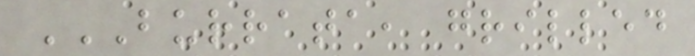BURRATA, GRILLED
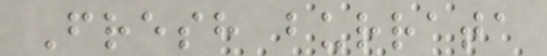Fresh burrata
